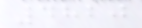4820
